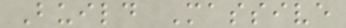Build Massive
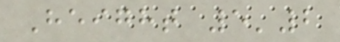Height 5'2
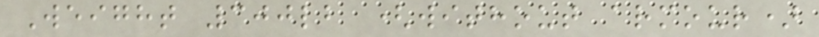Weight 300lb (without armour)
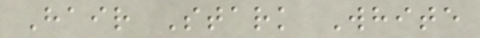Hair Stark White
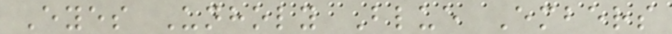Eyes Unholy Blue Embers
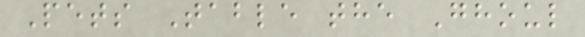Pets Table the Ghoul
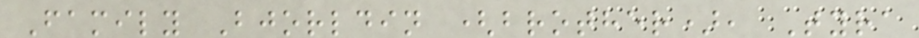Family Bjorldin (brother), Tyra
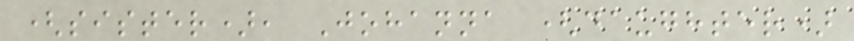(sister), Johanna (daughter)
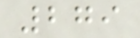279
